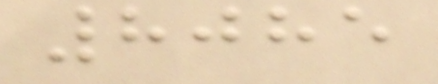8085
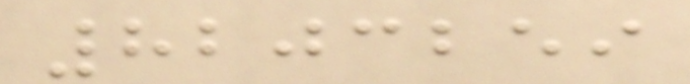8203259
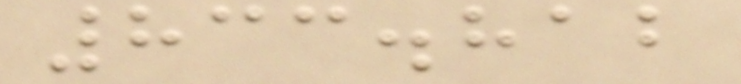833.812
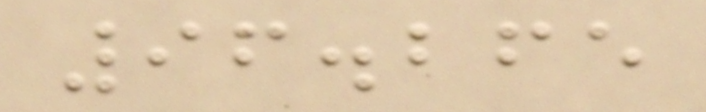96.265
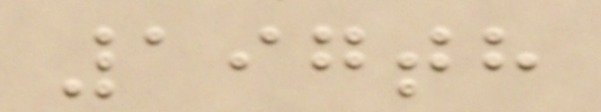197th
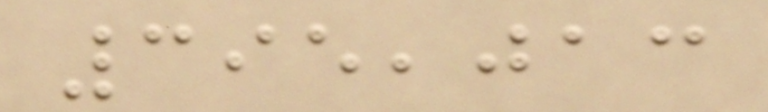395,013
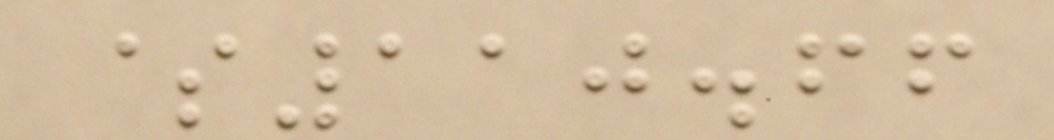$110.66
